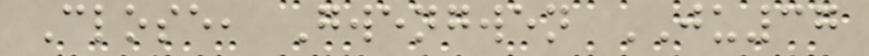Close, Gwengwen JU37
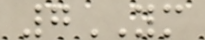7YM
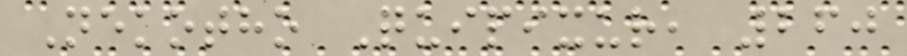Nekotho Quipixur, 260
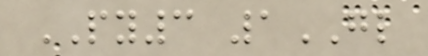PY3 1GL
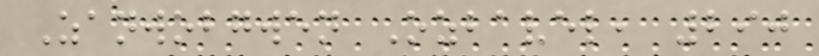Zanwobgwen Ozbavel, 290
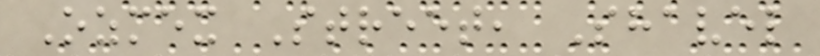Ozmex Street, Shavel
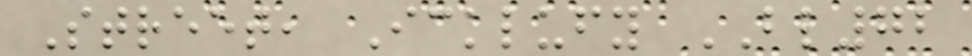Street, Icklufy BL72
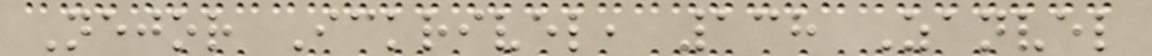Nejor Ickrivel, 138 Zanvel
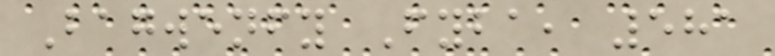Bagwenfy Fyba, 581
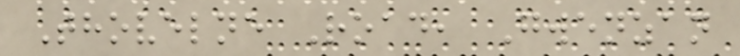Thovelne Road, Gwenzan
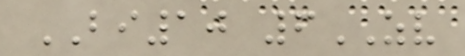BI10 6ZV
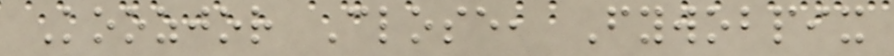Koozjor Close, Fywobpix
